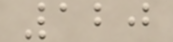120
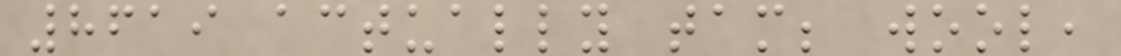8619 actually tam; wool,
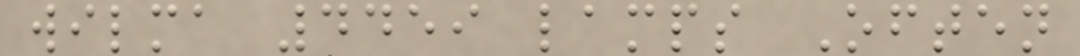wilma 4459 lamps Often
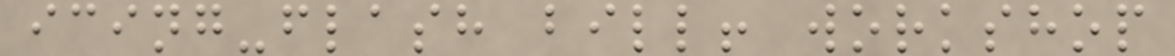icing-flash bill! workshop
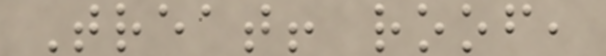Treat! roof,
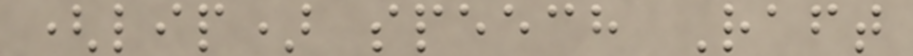(lip) speech Raft
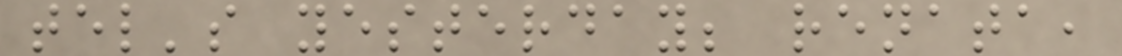tel's yesterday; renata,
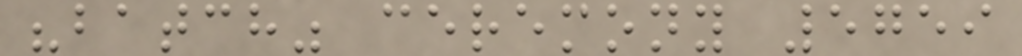"batch" ceremony 5759
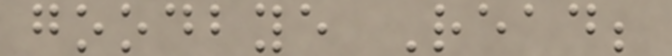goodbye Read;
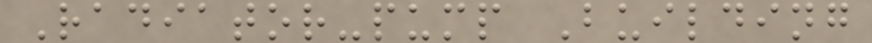Radiator-pump Building
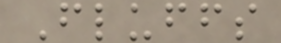Fluffs
